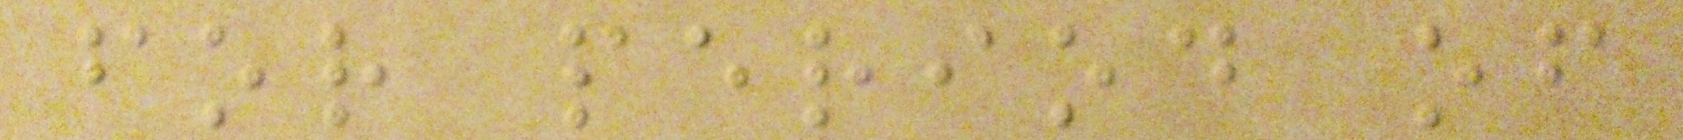for period of
